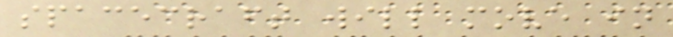spacecraft will move in
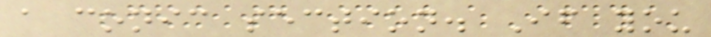a conic section. If you
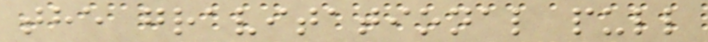the gravitational pull
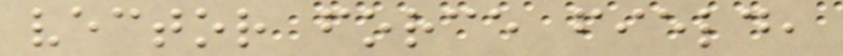vector force field,
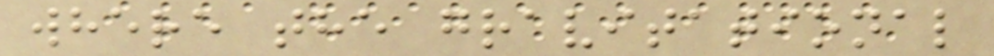where the gravitational
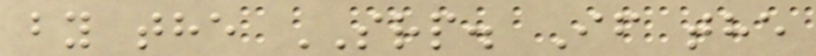by the SRP. If the
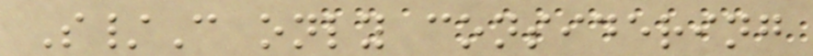S/C only considering
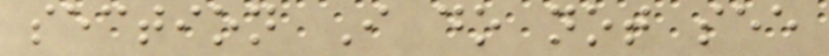section I do not see
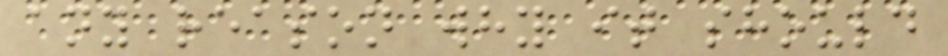any reason why it should
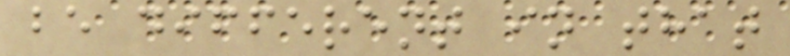be different in that
